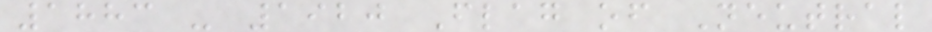1883 - 1920 Flag of Neutral
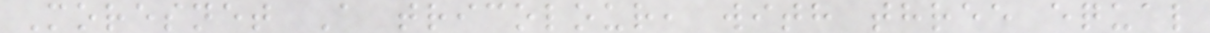Moresnet A tricolour, with three equal
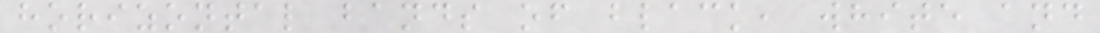horizontal bands of black, white and
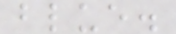blue.
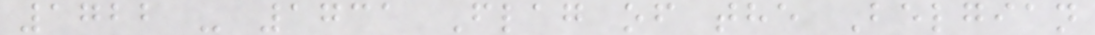1722 - 1731 Flag of the Belgian
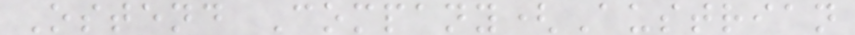Ostend Company(Austrian
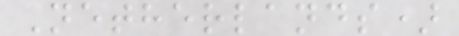Netherlands)
